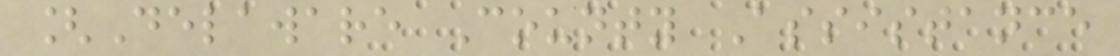[Delaware County Assistance
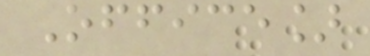Office]
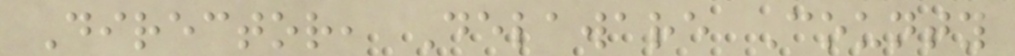Director, Delaware County
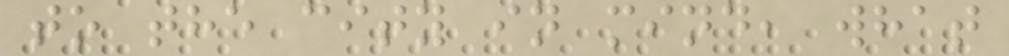to the city in mind, what
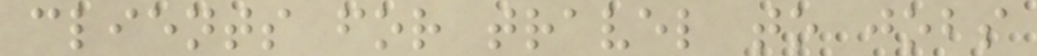clients for travel to jobs
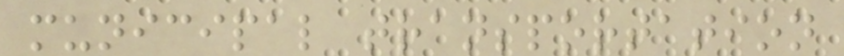municipal transportation
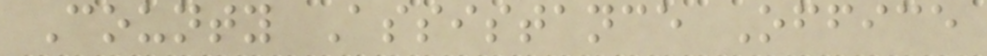County Assistance Office
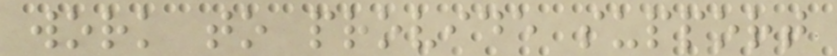work to provide support
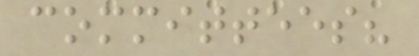committees?
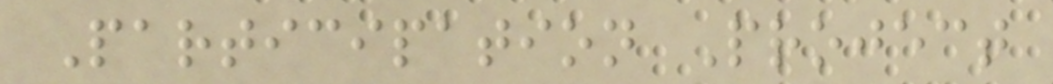Participation Project
